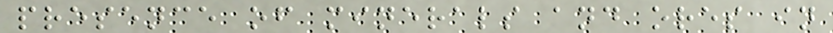presence of minerals and ores in
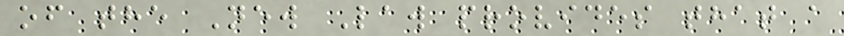of the New Law provides that a
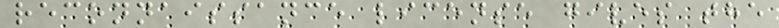reconnaissance license gives the
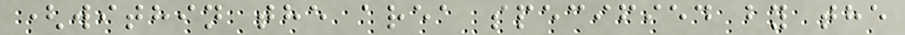(within the area specified by the
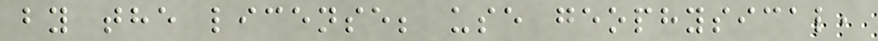by the license; use geophysical,
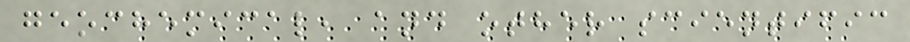geochemical, and other scientific
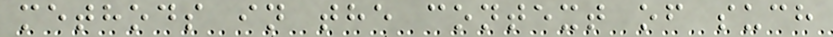methods in the context of such
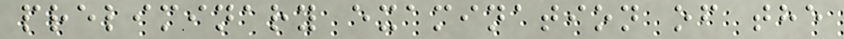preliminary examination of the
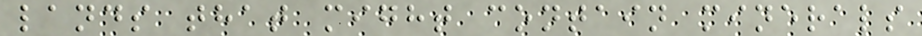lands that might contain minerals
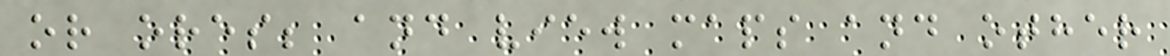or ores; and view maps and other
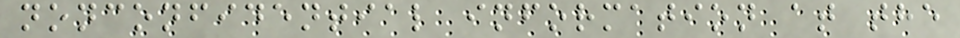nonconfidential information at the
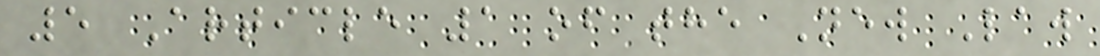5 Article 1 of the New Law
